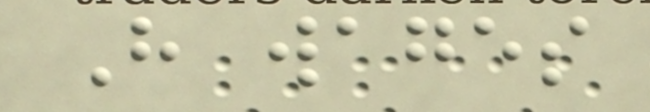Have wages
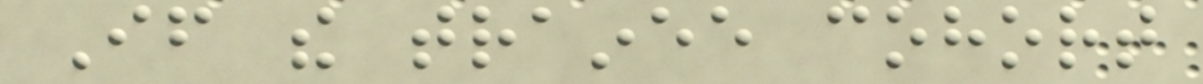If the trainee cohort
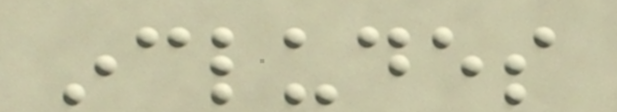includes
